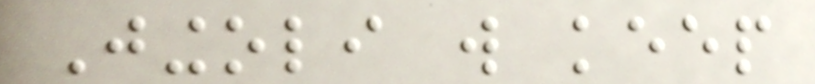Jingoli will keep
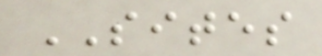SITES
